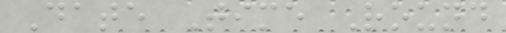Date Time Round
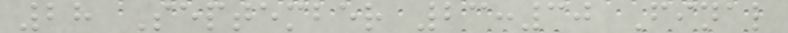28 September 23:30 Final
